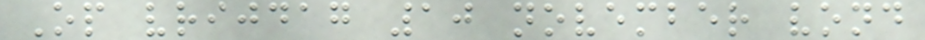Op vrijdag 10 november vond
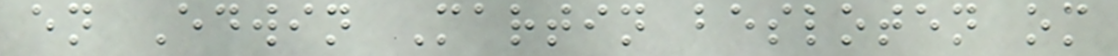en Edwin Martin besloten om
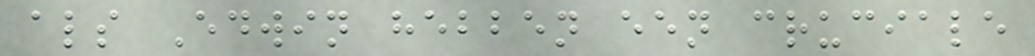als Edwin hebben een cruciale
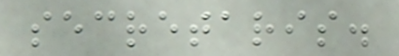secretaris.
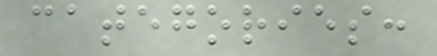categories:
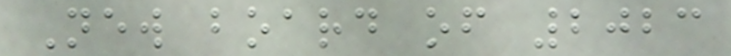New board of 2023
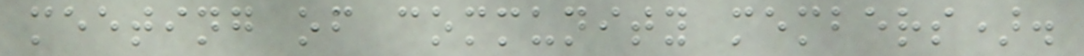meeting of community members).
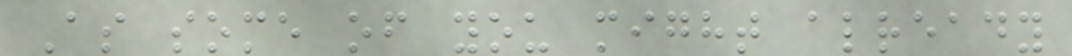As some of you might already
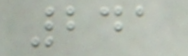241
